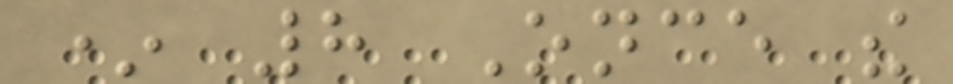* 8 Once the
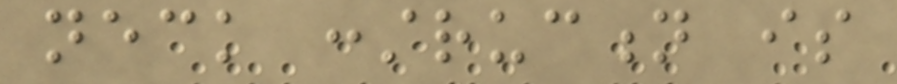neck construction is
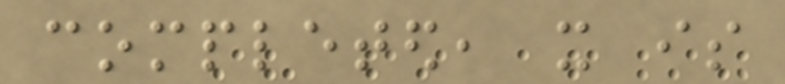completed, it is
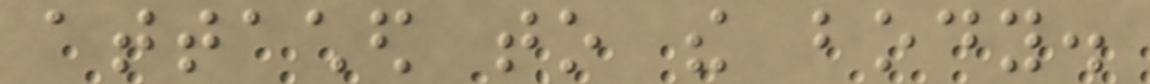attached to the body.
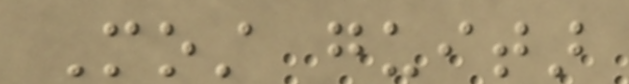Most guitar
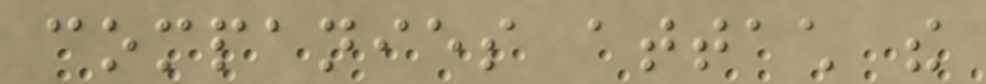companies attach the
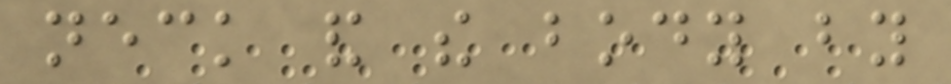neck and the body by
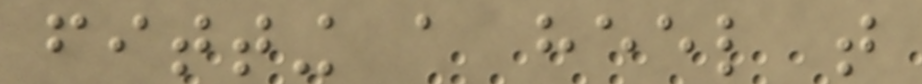fitting a heel that
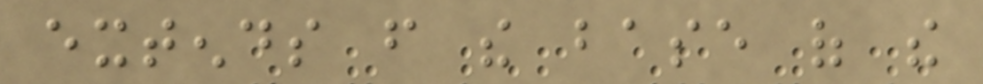extends from the base of the
